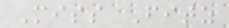Miss Fitz
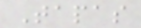Tapas
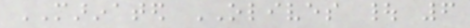MARINATED OLIVES | 6
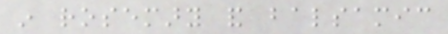in rosemary and balsamic
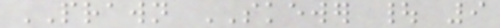PRAWN SKEWER | 9
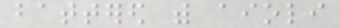battered with aioli
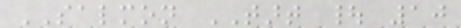SALMON TART | 10
